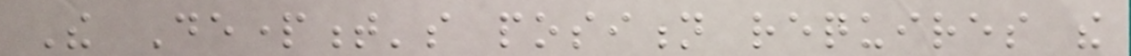The Department's position requires the
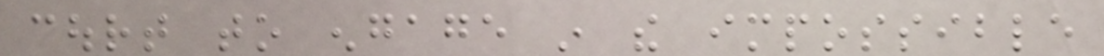court to engage in the impossible
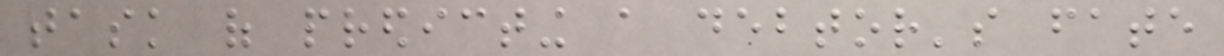task of predicting a debtor's fate
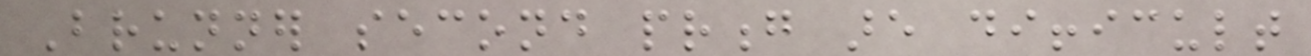Brunner second prong are difficult
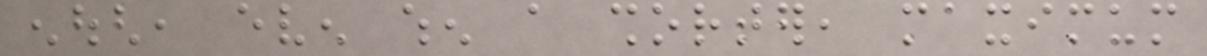enough, even when a shorter, maximum
